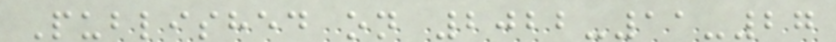Published on 2022-11-27
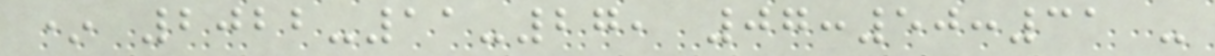* 2022-11-27, 07:50:31 -
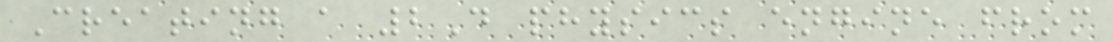Creating a 2D physics engine from
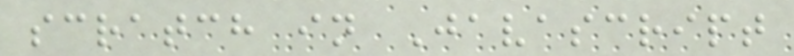scratch in Javascript
